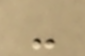-
